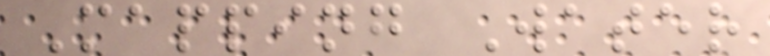Mapping Water
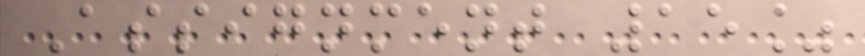Assignment 15%
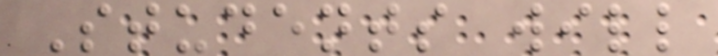Students will
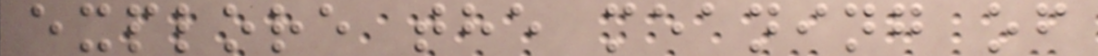explore the meaning of
